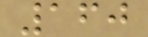160
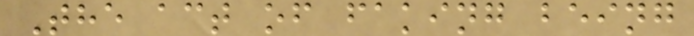The act of faking being
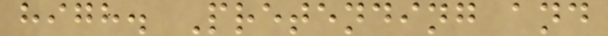high. Pretending and
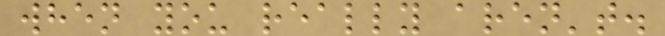when you really aren't.
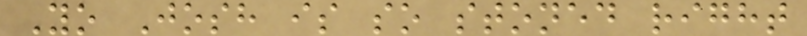Yo Josh is so stoned right
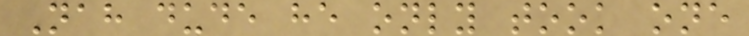Nah dude he only took one
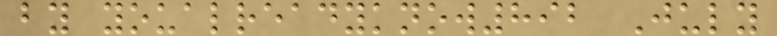by youalreadyknow892 July
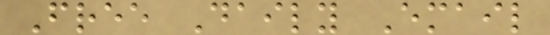Free Daily Email
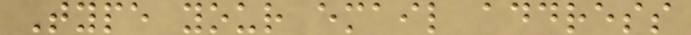Type your email address
